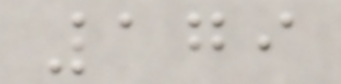179
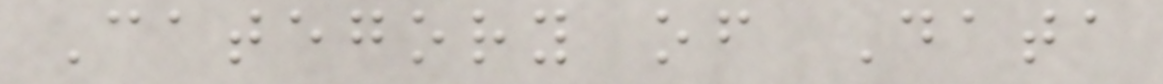Category of Data
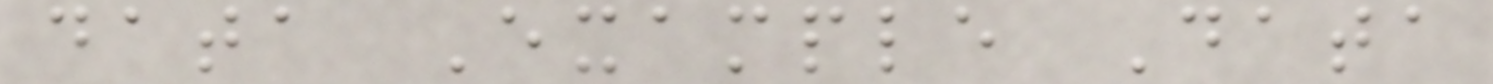data Example Data
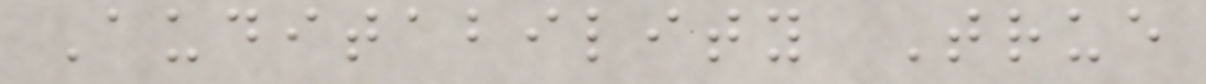Auditability True
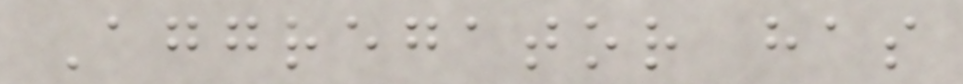Aggregator has
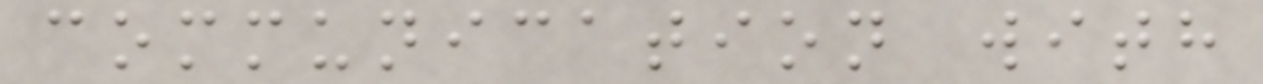communication with
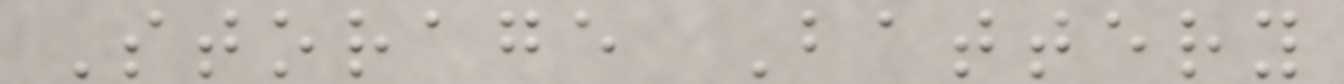Storage Battery
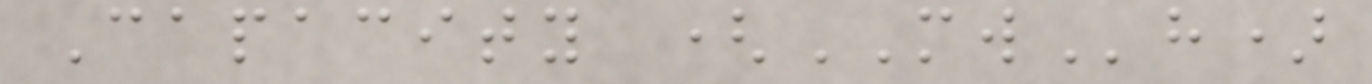Capacity (MWh)
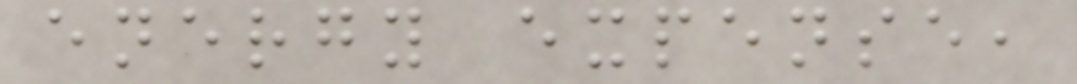energy expense,
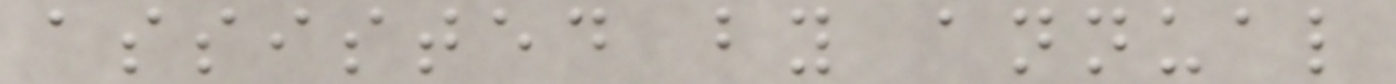assisted by annual
